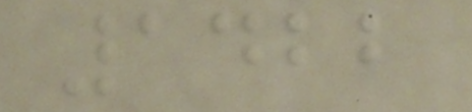1422
